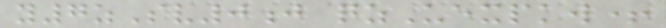y7zSv0j qzUexpkw+
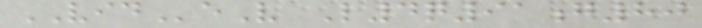VIDeV L4q91g80
